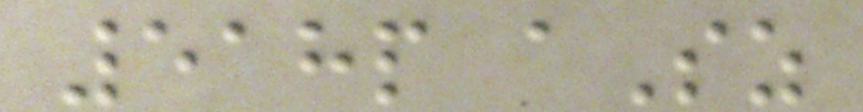518p aSz
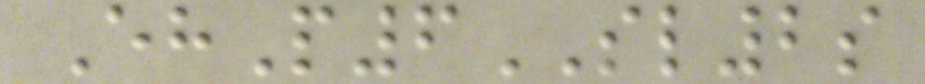EhP6SL2s
